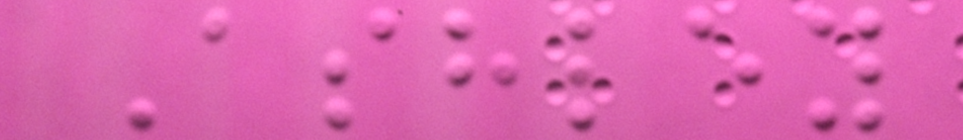Ashley
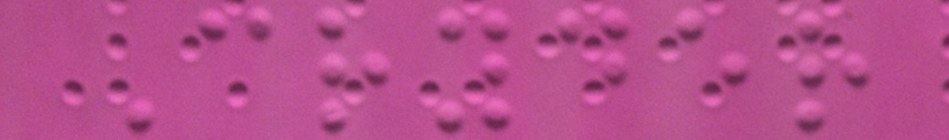Cryder
